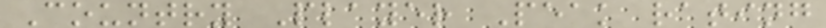Country Player Peak rating
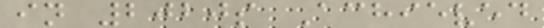in 2020s Achieved
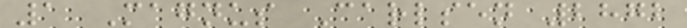1 Magnus Carlsen 2872
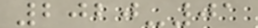2020-01
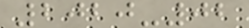2020-02
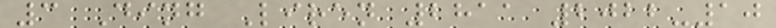3 Ding Liren 2811 2022-10
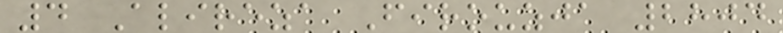4 Alireza Firouzja 2804
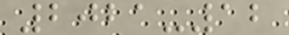2021-12
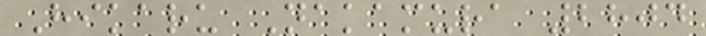Hikaru Nakamura 2804
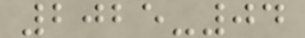2025-04
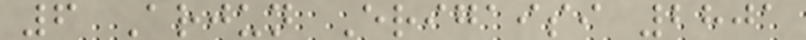6 Arjun Erigaisi 2801
